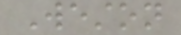Weston
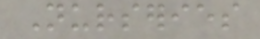Nurseries
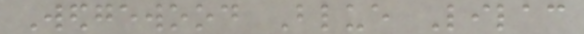Wedgewood Blue Lilac
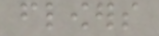flowers
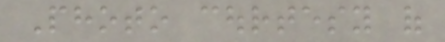Photo courtesy of
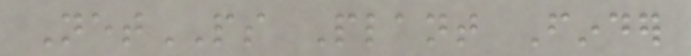NetPS Plant Finder
